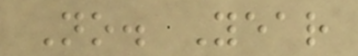No. Year
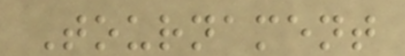Tournament
